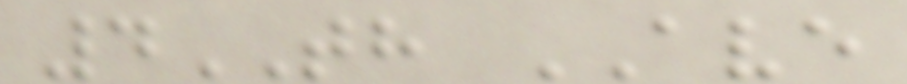4TH AVE
